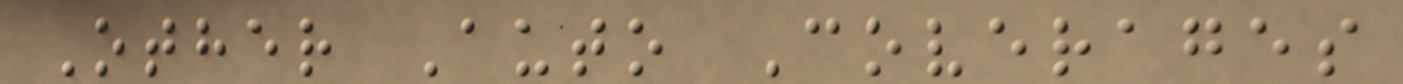Other Auto Coverages
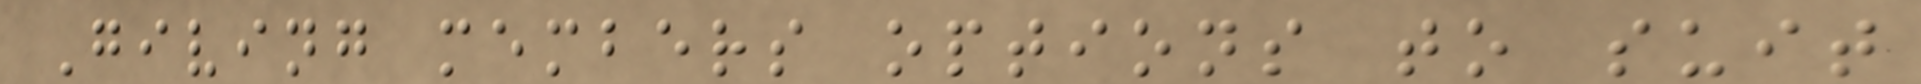Giving members options to suit
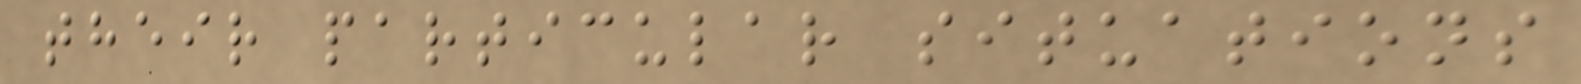their particular situations
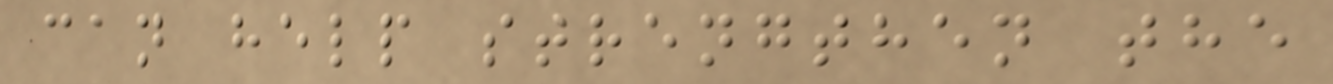can help strengthen the
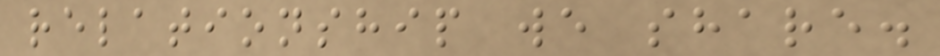relationship we share.
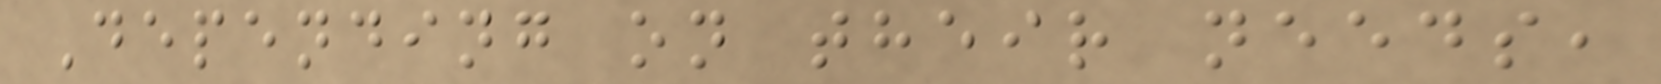Depending on their needs,
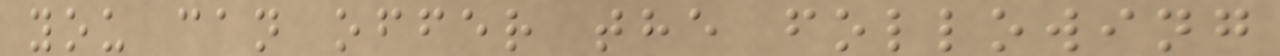you can offer the following
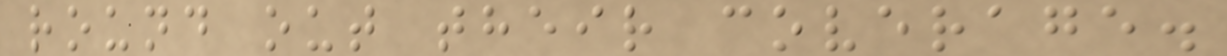round out their coverage.
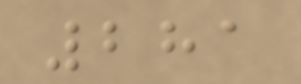281
